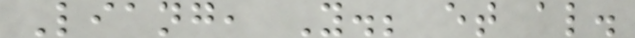Liang, Y.; et al.
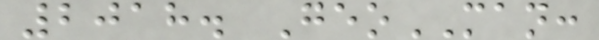2018. GeoMAN:
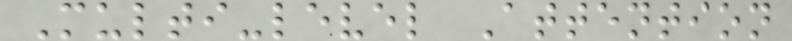Multi-level Attention
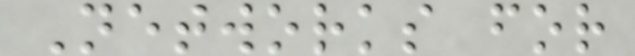Networks for
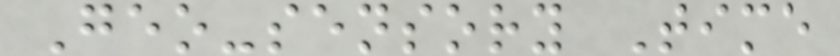Geo-sensory Time
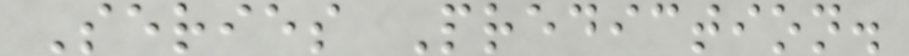Series Prediction.
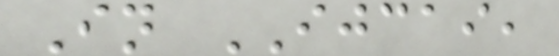In IJCAI,
